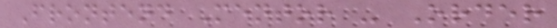Frontend Mentor - Order
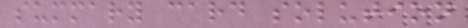summary card solution
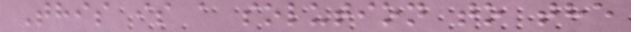This is a solution to the
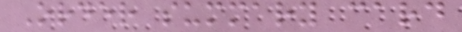Order summary card
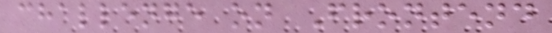challenge on Frontend
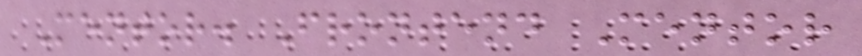Mentor. Frontend Mentor
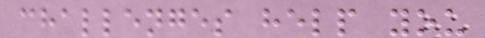challenges help you
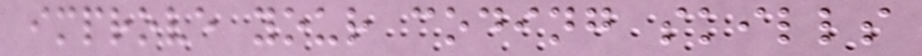improve your coding skills
